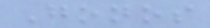Gonos
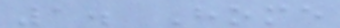1. Home
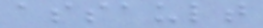assault
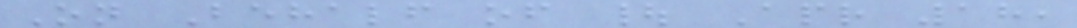On Behalf of | Apr 18,
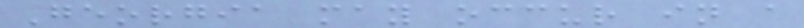Georgia may occur in a
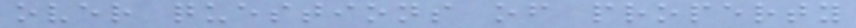over questions of property
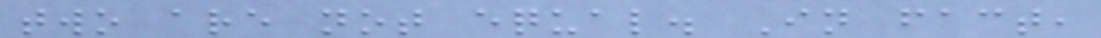two are not equal. In fact,
